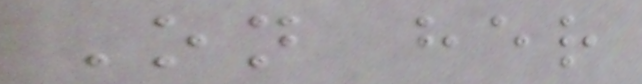On her
